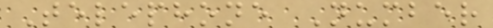Telephone Number
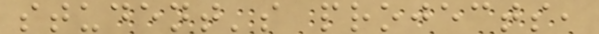student's projects,
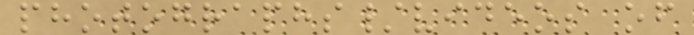photographs/videos of
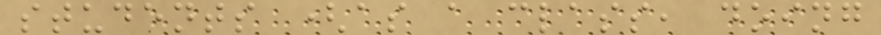students (as a class, doing
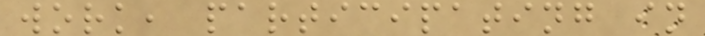work, participating in
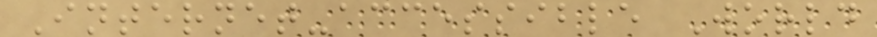Internet-accessible World
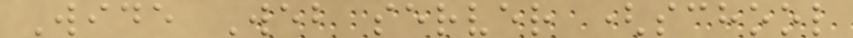Wide Web server (school
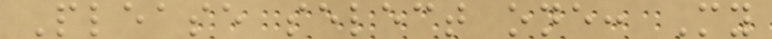Please select one: My
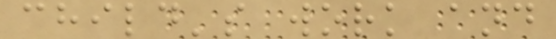child's work and
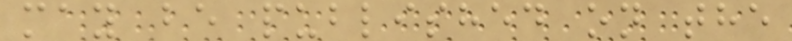may be published on the
